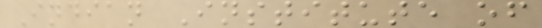Indian Institute of
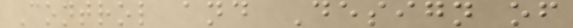Control and Design of
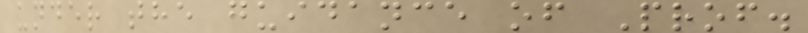under the guidance of Prof.
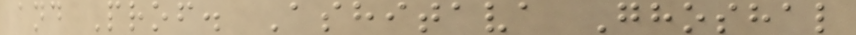and Prof. Ashitava Ghoshal
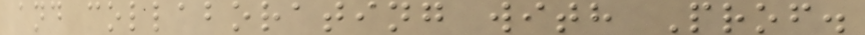and collaborating with Prof.
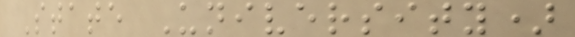State University)
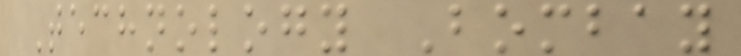Technology Bombay
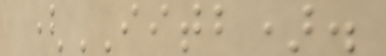(IITB).
